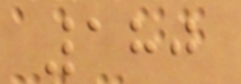180
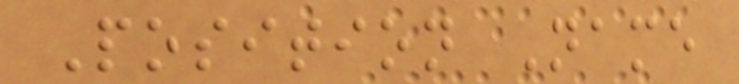Position Name
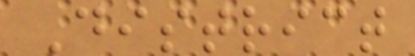District
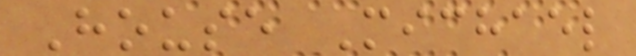House Michael
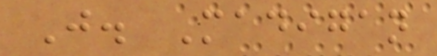J. Madigan
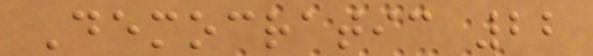Democratic 22
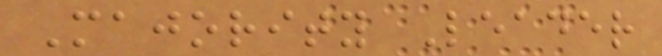Majority Leader
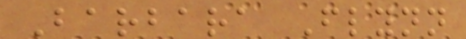Barbara Flynn
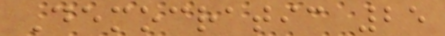Democratic 25
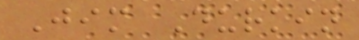Jim Durkin
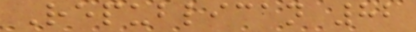Republican 82
